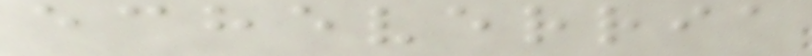echeverria
